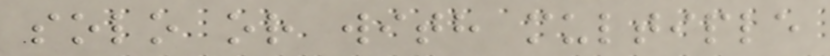solo or with multiple
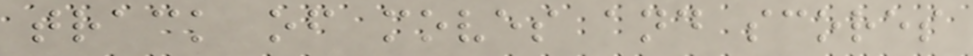track of moves and scores
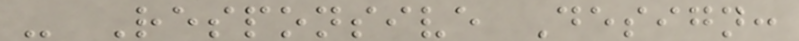- Responsive Design:
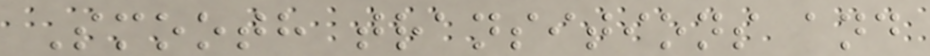Smooth transitions and
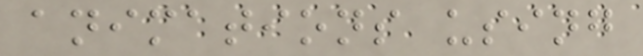animations using
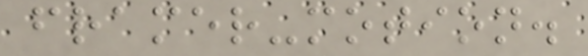framer-motion.
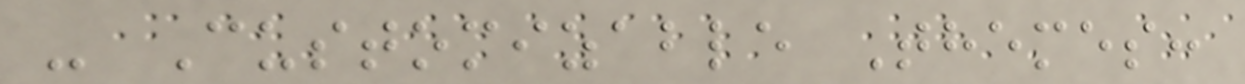- Customizable Themes:
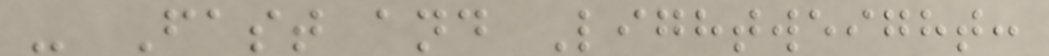- Fast and Lightweight:
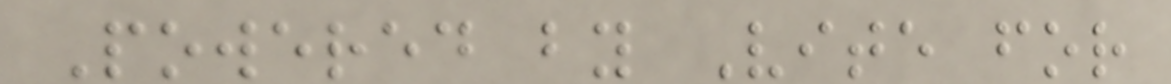Powered by Vite for
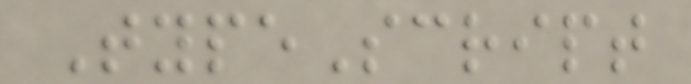TypeScript
